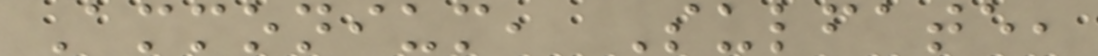Ammonium, Sulfate,
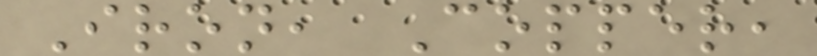Iron, Copper,
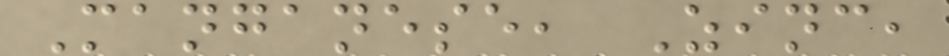Manganese, Zinc,
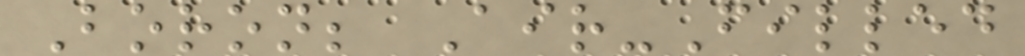Boron; Air-Filled
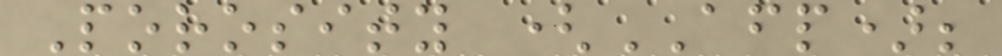Porosity (AFP);
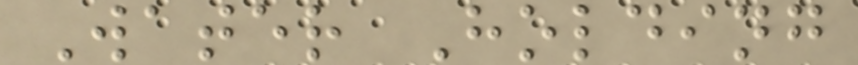Water Holding
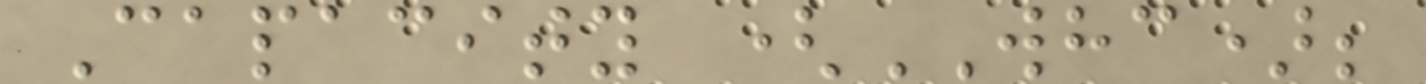Capacity (WHC);
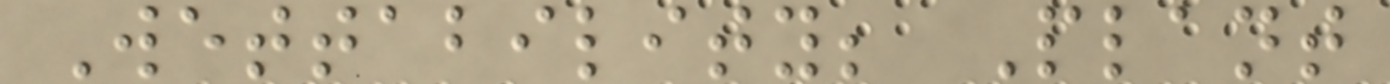Wettability; Plant
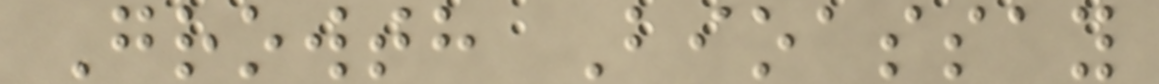Growth Bioassay
